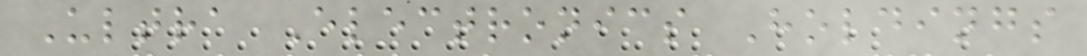Ultra Electronics Holdings
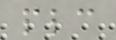plc
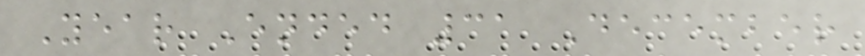Year Ended 31 December
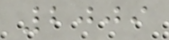2009
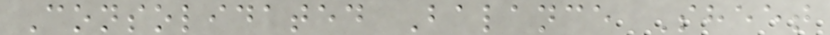Consolidated Balance Sheet
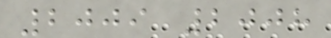2009 2008
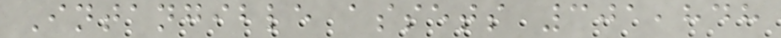Intangible assets 301,848
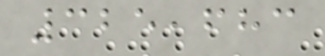325,683
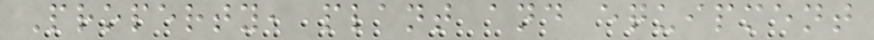Property, plant and equipment
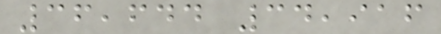36,644 34,916
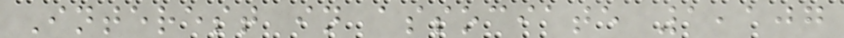Interest in associate 1,107
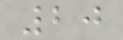20
